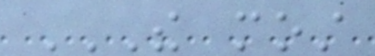THE MOST
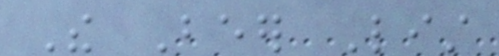The Beer List
